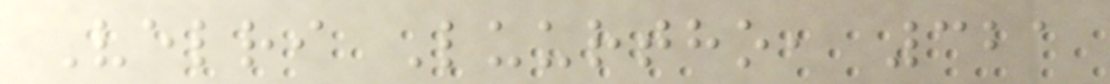Velri Luurtho, 321
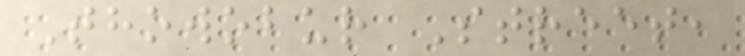Thowobur Street,
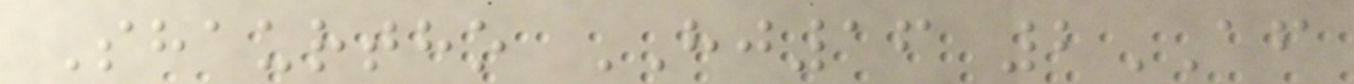Shaurtho HJ16 2AF
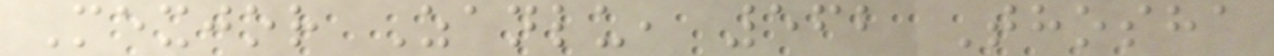Mexjor Zanlu, 562 Thosha
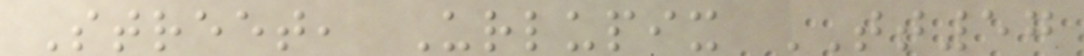Street, Urlupix TT57
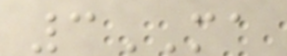3MA
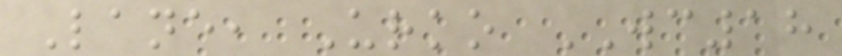Lane, Urko WC18
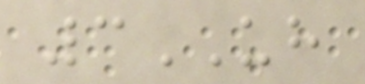3UH
